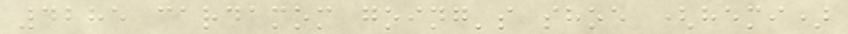4285 cardamom going's shoe (hemi)
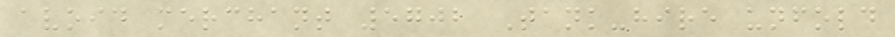avoid merchant 5702 Tank-hire unfold
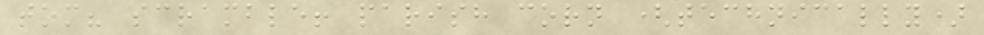tom? scramble! parish corn (technically)
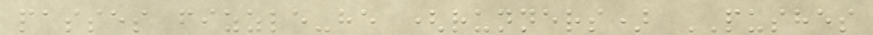passes fizzle-he (runners) PUSHES
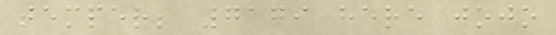temper; 7179 here jojo
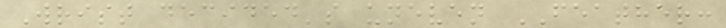Wrist decided's uneven FEATHER:
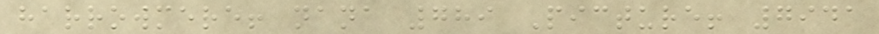harrowmere! nana 789 Picture! 7941
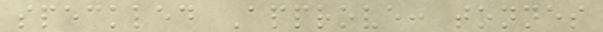speckled Approve: tonnes
